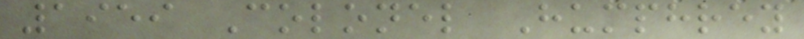1959 Colonel Humphrey
